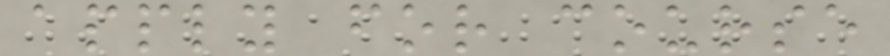apply for course
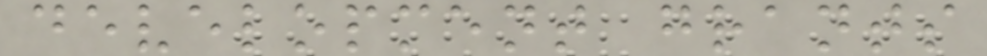development grants
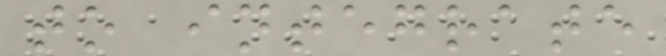to integrate
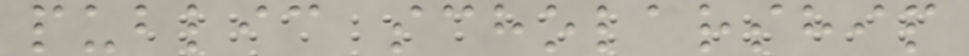public scholarship
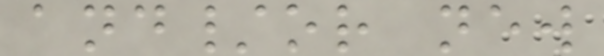and/or new
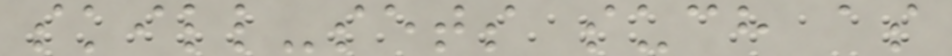skill-sets such as
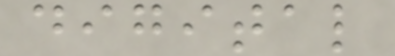digital
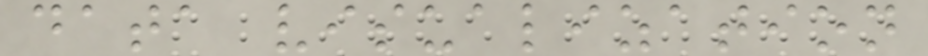data visualization
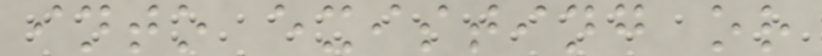into existing or
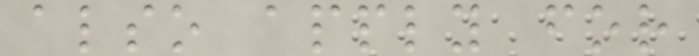also apply for
